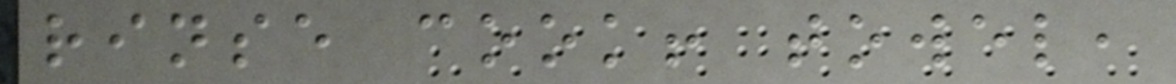rinse cook! towel,
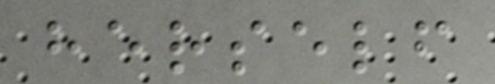herself
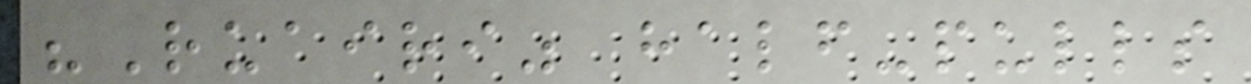"Ruairi" half-pulls
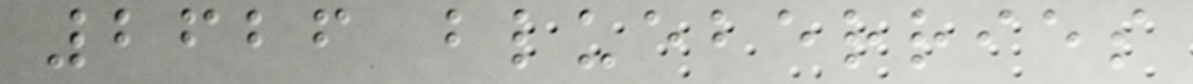2626 blueberries
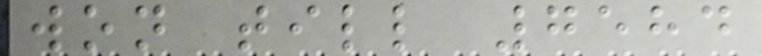won till 7584
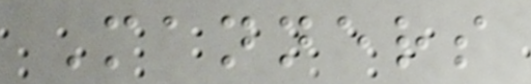Manners
